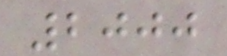2000
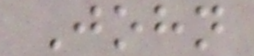John
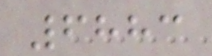6883
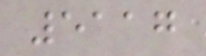5117
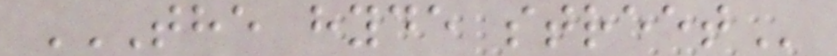THE HYDE STREET
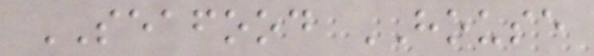SEAFOOD HOUSE
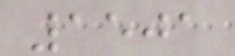1501
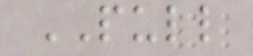PULL
